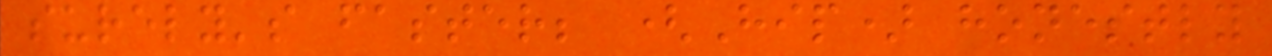surely's faster; (Hip) honestly
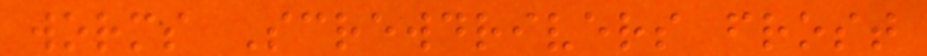worms Screwdrivers frost
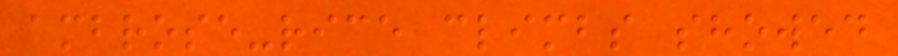ambrose-rice climbs showed
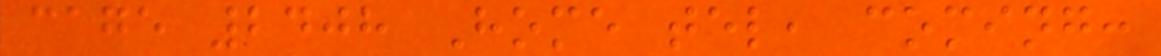cage 2408 Home tel, coming:
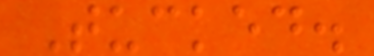Tucked.
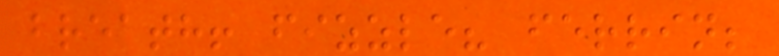breath! fizzle? ferrin;
